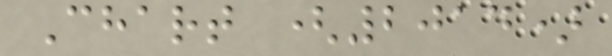Chart (2014)
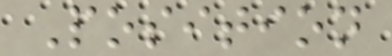Position
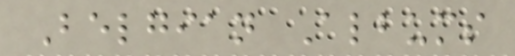Belgian Albums
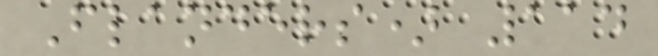Flanders) 114
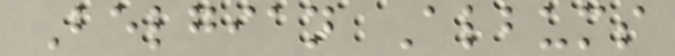Belgian Albums
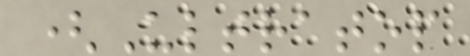(Ultratop
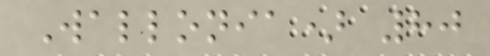Wallonia) 80
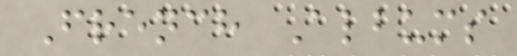French Albums
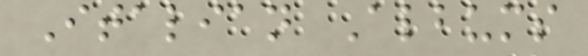Italian Albums
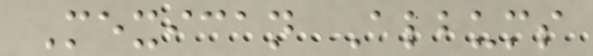Mexican Albums
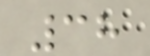38
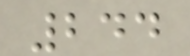244
